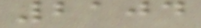2104
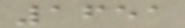1651
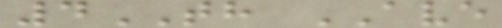4TH AVE
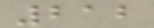212
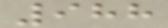988
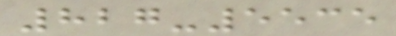827-5535
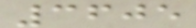3605
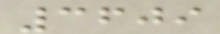3609
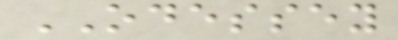ODESSEY
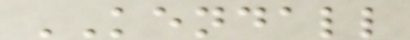KENDALL
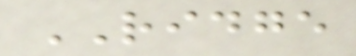RIDGE
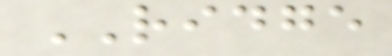RIDGE
